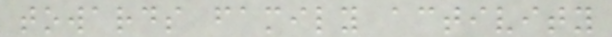towards family activity
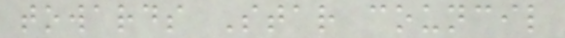towards Star council
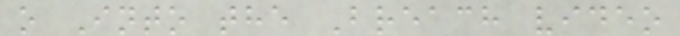o Into the Breach video
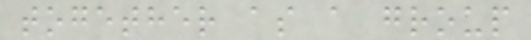together as a group
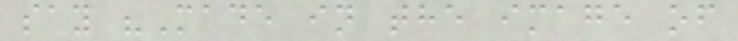say "Made in the image of
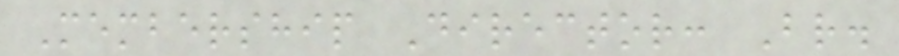Membership Director: Br.
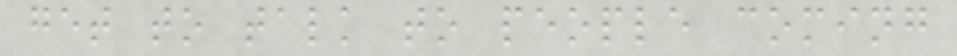get to talk to people coming
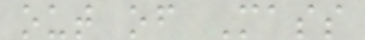out of Mass
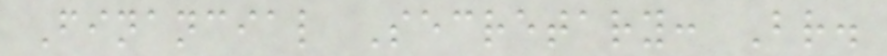Financial Secretary: Br.
